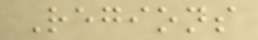Regions
